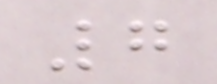7
